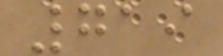719
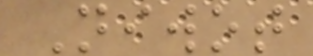Niwot
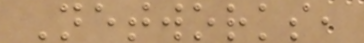Networks,
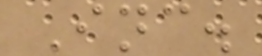Inc.
